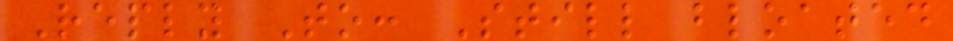Reply To: Still bloated
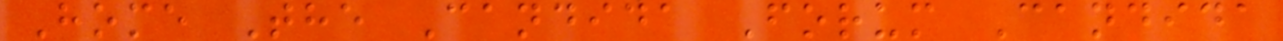Home The Candida Forum Candida
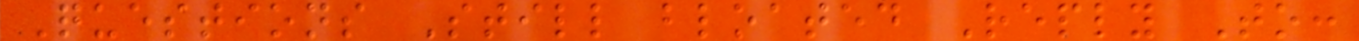Questions Still bloated Reply To:
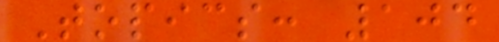Topics: 104
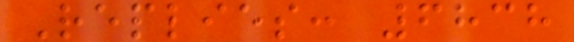Replies: 6838
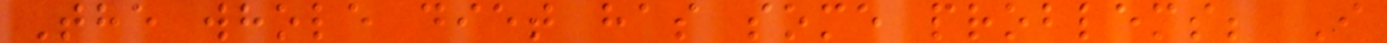The whole diet has some problems; I
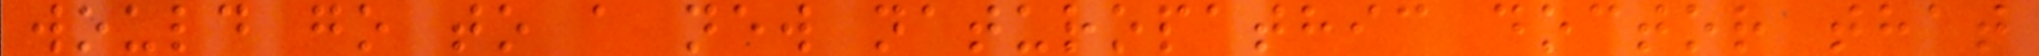would go to a new naturopathic doctor that
